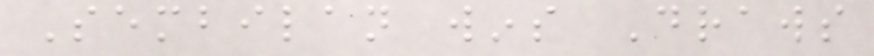Sembilan wins Draws
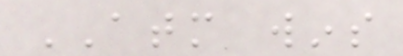ATM wins
